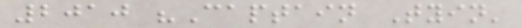2010 "Captain Tyin'
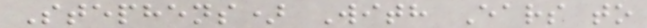Stephens) With Ears to
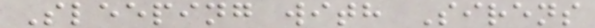Sleeping with Sirens
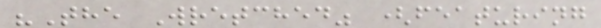"The Wretched" (featuring
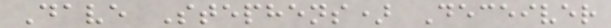Dave Stephens) Deceiver
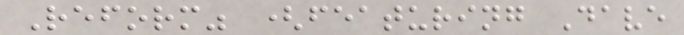Reform" (featuring Dave
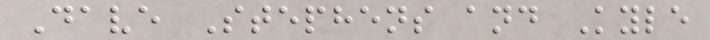Dave Stephens and Kyle
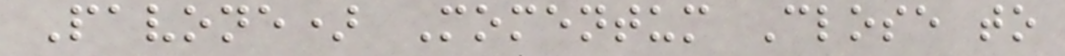Pavone) Momentum Close to
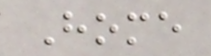Home
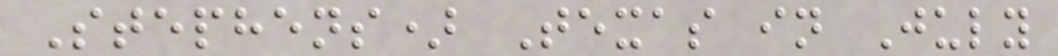Stephens) Texas in July
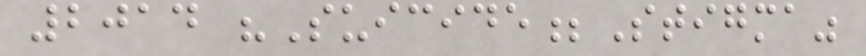2014 "Suicide;Stigma"
